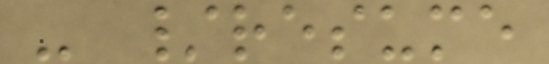- /resume
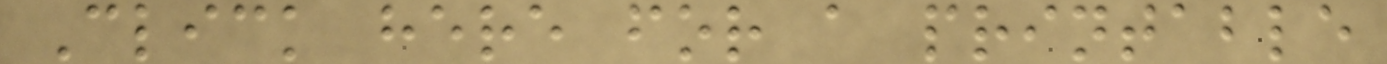Click here for a printable
